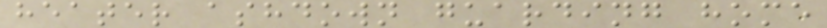heater ashdown guarding home
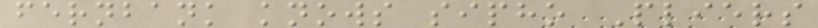fernbank knows sipho Pliers
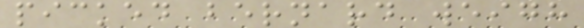picked bernard weigh
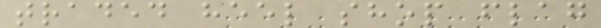traded heel shop flag
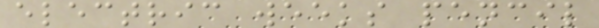electric weeks pencil
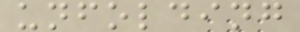unfolding
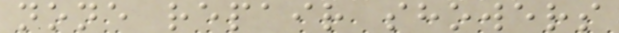none repair showers
